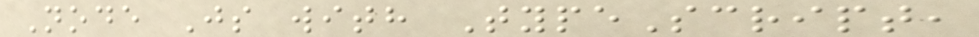Node Js with TypeScript,
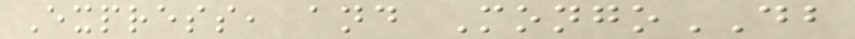Express, and MongoDB
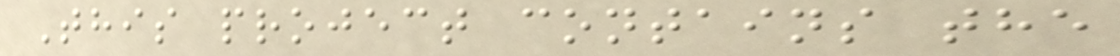This project contains the
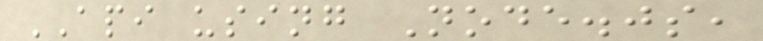API using Node.js,
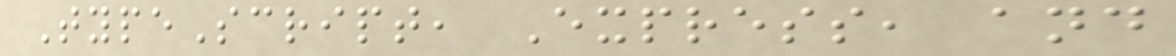TypeScript, Express, and
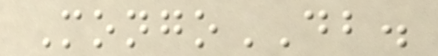MongoDB.
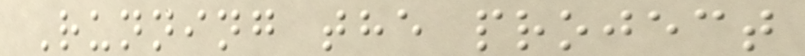Running the project
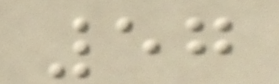57
